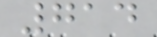714
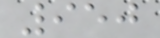950
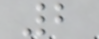2
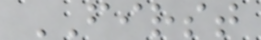FIRST
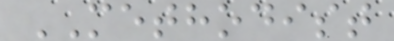METHODIST
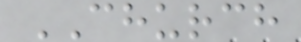CHURCH
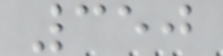350
